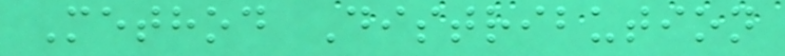Method Distribution
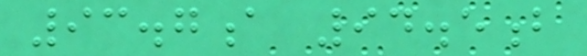93.7a 94.5b
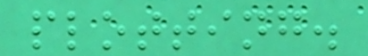plotting.
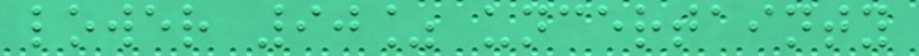lower 90% uncertainty
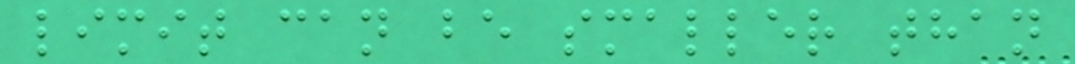limit can be smaller than
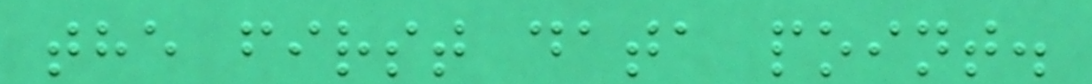the first data point.
